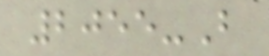2055-B
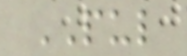PUL
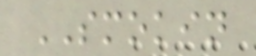SMOKIN
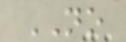NO
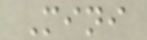Mini
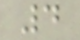4
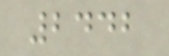2442
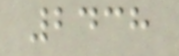2438
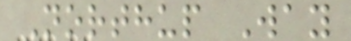Northup Way
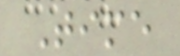Time
